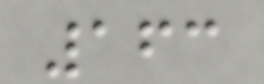163
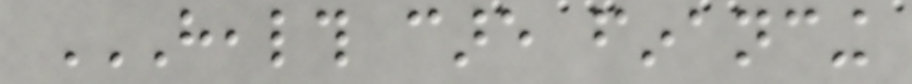HEALTH CARE FINANCING
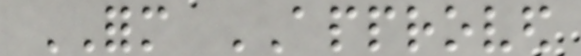FORM APPROVED
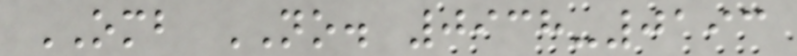OMB NO. 0938-0193
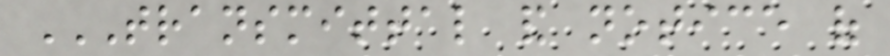TRANSMITTAL AND NOTICE OF
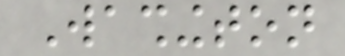Washington
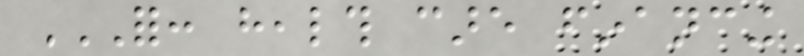FOR: HEALTH CARE FINANCING
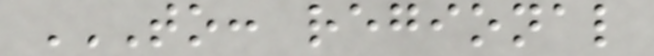TO: REGIONAL
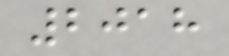2018
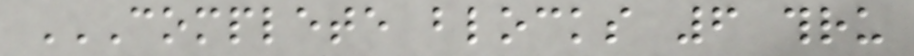COMPLETE BLOCKS 6 THRU
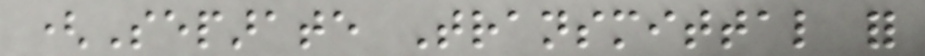(Separate Transmittal for
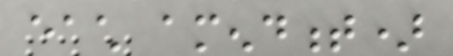each amendment)
